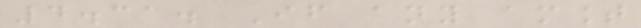4.31. If any amount
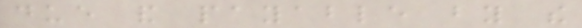due and payable by the
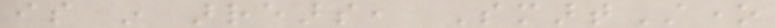is in arrears, SmartStone
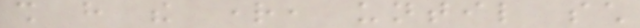shall have the right, until such
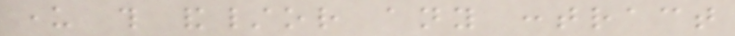under this and/or any contract
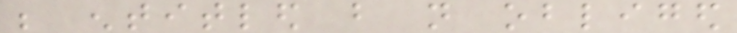be entitled but not obliged
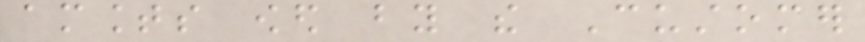amounts owed by the Customer
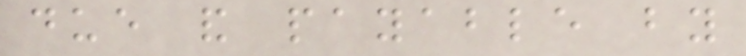due and payable by
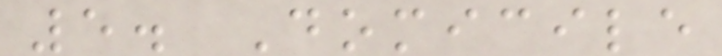5. Domicile
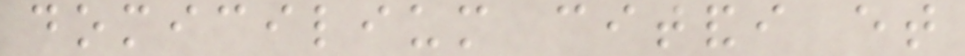domicilium citandi et
